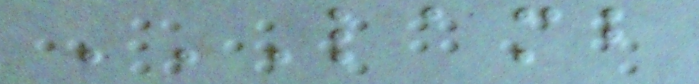LAMB
